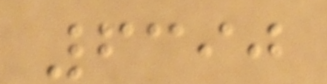6390
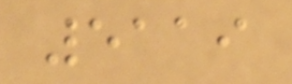5119
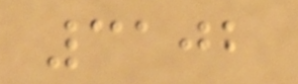3102
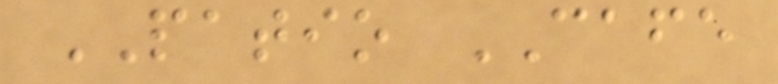PATIO CAFE
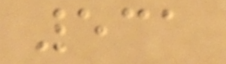531
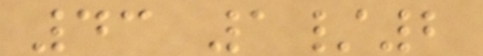43 1/2
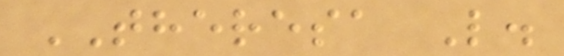THERESA L.
